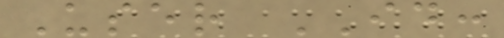User ID:
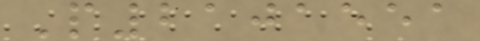P2101551
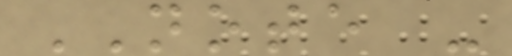NOTE -
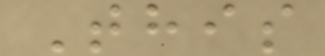This
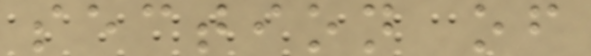section of
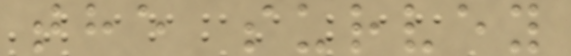the survey
